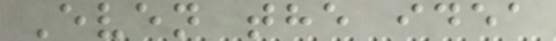Even the idea
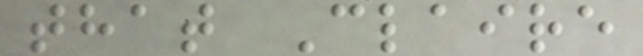that Claire
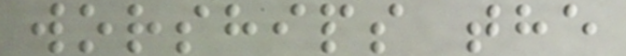worships the
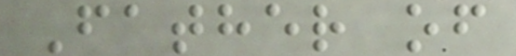Father of
